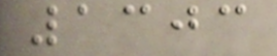1303
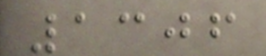1306
